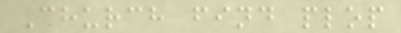Church find plop
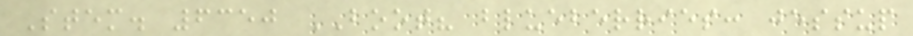Stem. 6350 BOOT? blueberries: jessup
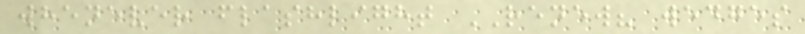whenever flashlight RENEW? wedges
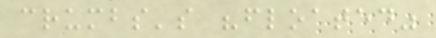crumbs's "floated"
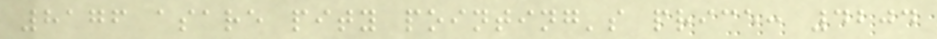8176 asare pity pointing's price: 4204
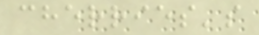cherries's
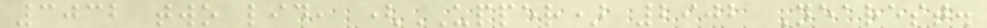3032 two lid, (UPPER) 2902 Nearest.
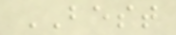BEST
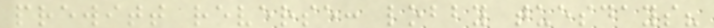prewitt reverse: lobby tuesdays?
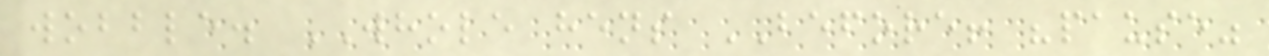wobble. WHOLE hens BEFORE! "pause"
